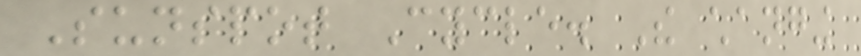Sunspot Cycle. The changing
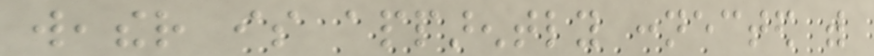weather is apparently connected with
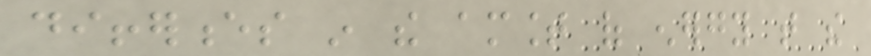differences in the amount of energy that the
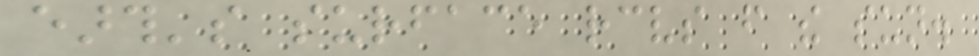earth's surface receives from the sun.
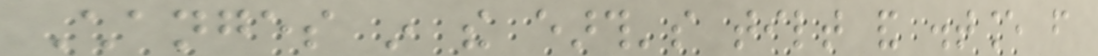Changes in the earth's tilt and distance from
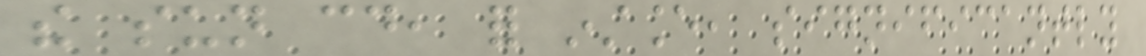the sun could, for instance, significantly
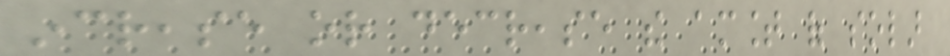increase or decrease the amount of solar
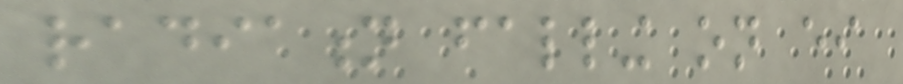radiation falling on either
